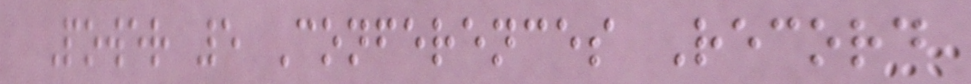Power 5 Conferences Record
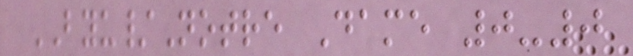BYU/Notre Dame 0-0
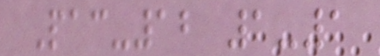Pac-12 1-1
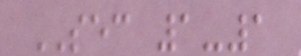SEC 1-1
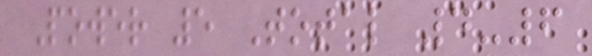Power 5 Total 4-6
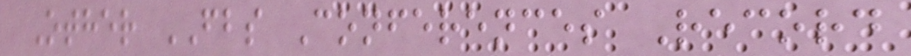Other FBS Conferences Record
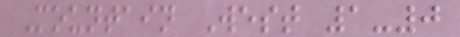Mountain West 1-0
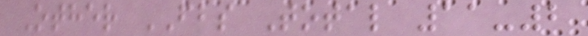Other FBS Total 11-2
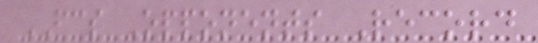FCS Opponents Record
